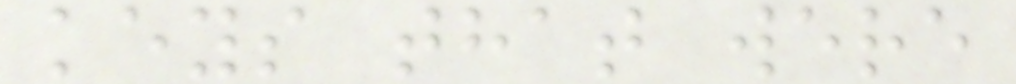keys that were
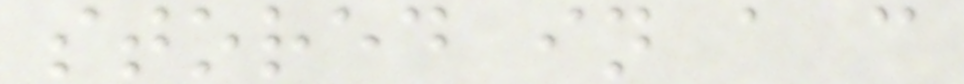stored in a c
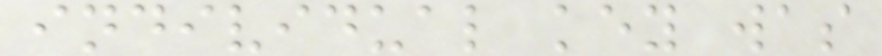individual key was
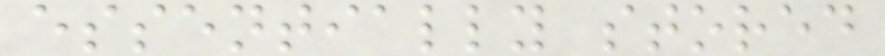essentially stored
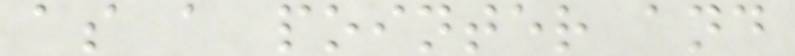as a pointer and
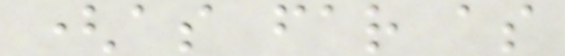(as far as
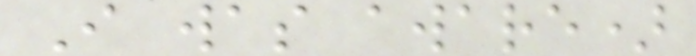I was aware)
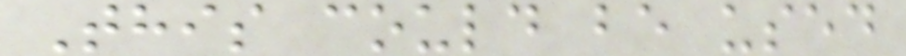This could be used
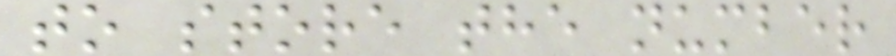to store the number
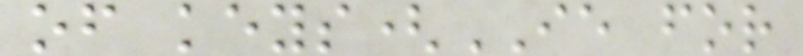of keys(IE for
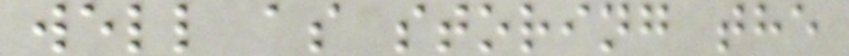well as storing the
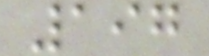197
